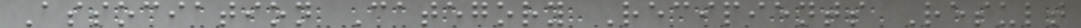Association Category Recipients Result
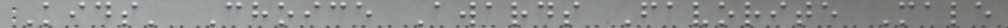Kids' Choice Awards Favorite Male
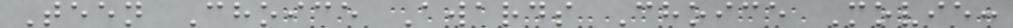Teen Choice Awards Choice Movie:
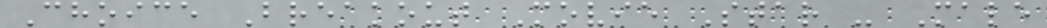Choice Breakout Movie Star - Male
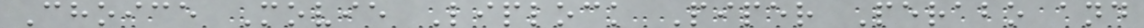Choice Movie Liplock Piper Perabo and
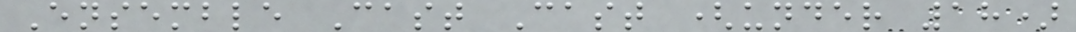Ensemble Cast Cast (under 18)
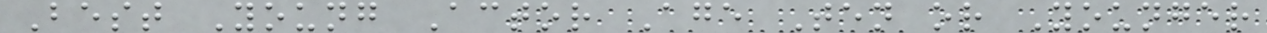Best Young Actor Age Ten or Younger
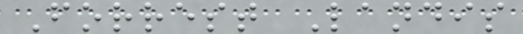Forrest Landis
